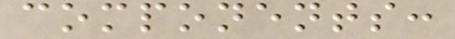components:
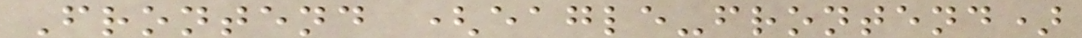Frontend (eagle-frontend)
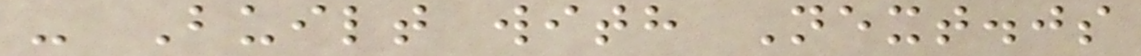- Built with Next.js
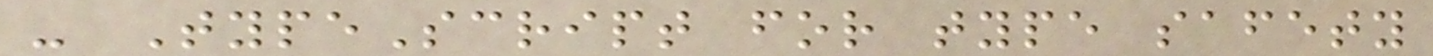- TypeScript for type safety
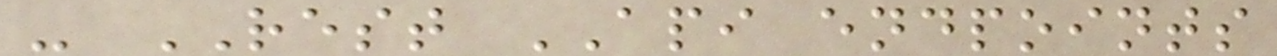- REST API endpoints
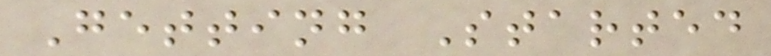Getting Started
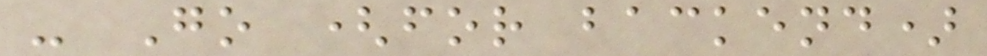- Go (for backend)
